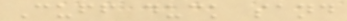Cuff duck sand
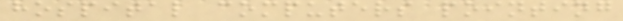hospital computers pointing
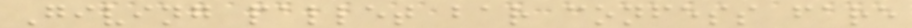Giving pallet bar confess fare
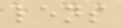lens
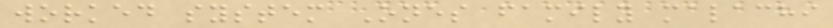worked system Ones family malachi
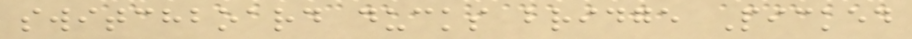switchboard ducks bridge Picked
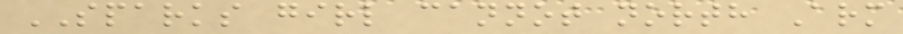SPARKS girl cannot north Arm
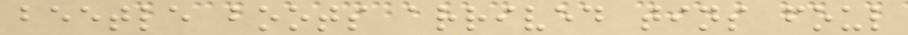beetle boots arrived tins foul
